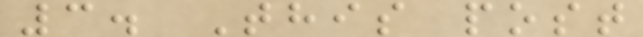3. This post
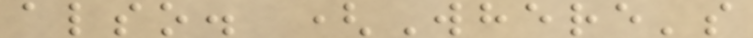also. (Where's
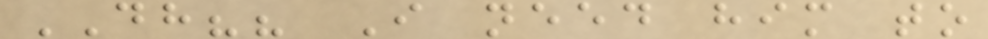DH?? I need him to
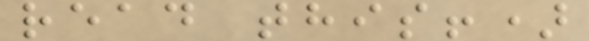read this!)
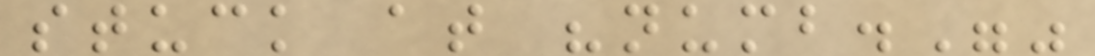stuck at "numb.""
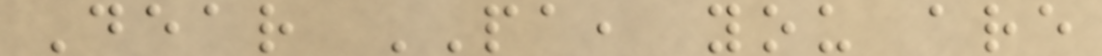Dear PA, you are
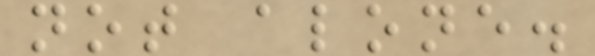not alone.
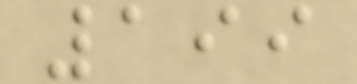199
